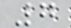7
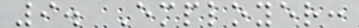9. Employer:
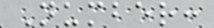Number:
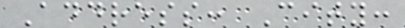Address: City:
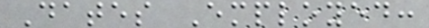Dates Employed:
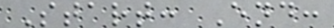Start: End:
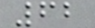62
